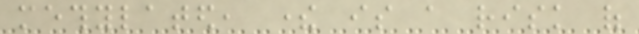methylated, there is a risk of
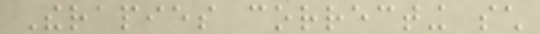Therapies correcting such
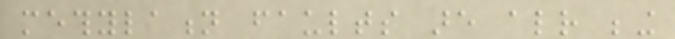methylation faults are already being
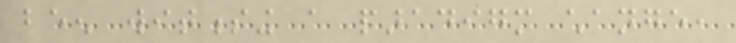been witnessing a paradigm change,
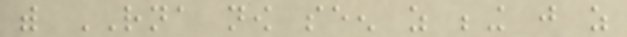with RNA now seen as being just as
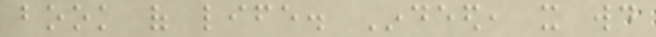book of life. Indeed, it would
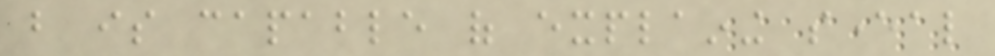but is capable of explaining several
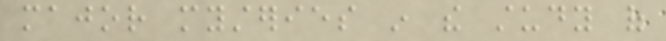major mysteries in the study of
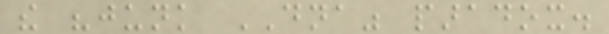the "junk DNA" paradox.
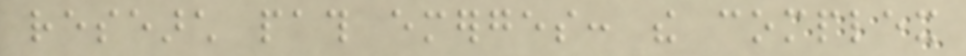research path emerges: the complex
